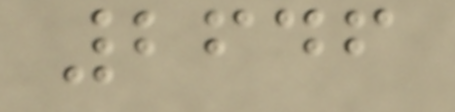2646
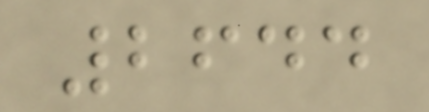2644
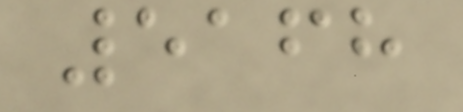5168
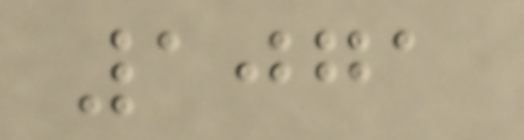1071
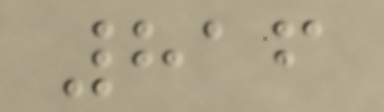816
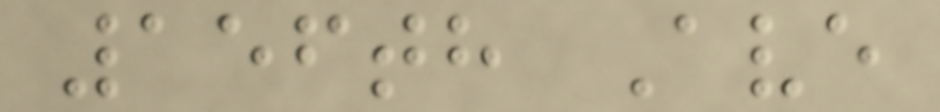156th Ave
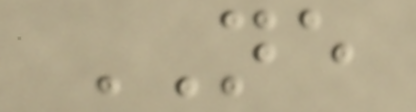NE
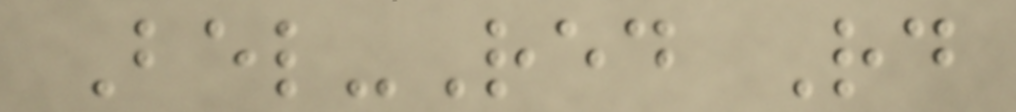Bel-Red Rd
